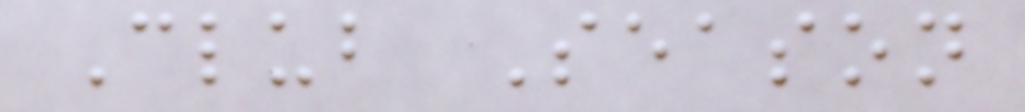Club Season
